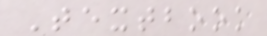Textbook
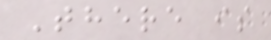There is
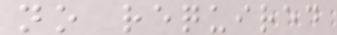no required
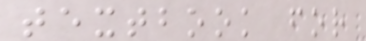textbook for
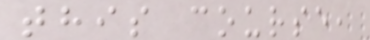this course,
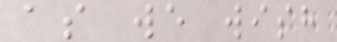as we wish
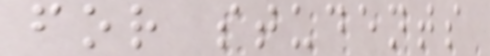for students
